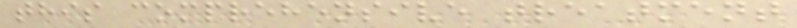this comprehensive treatment
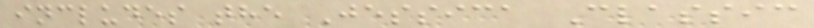includes the Jessica Classic
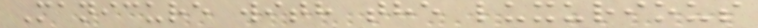Manicure with the luxurious
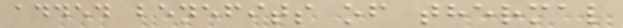added benefits of thermal
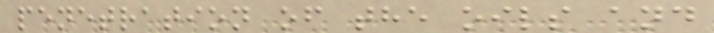penetration of the oils and
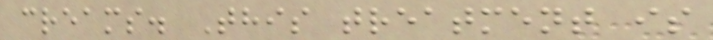creams. This treatment is
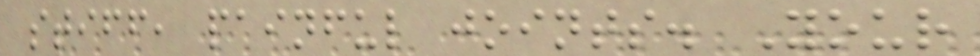stiff, painful joints. Your
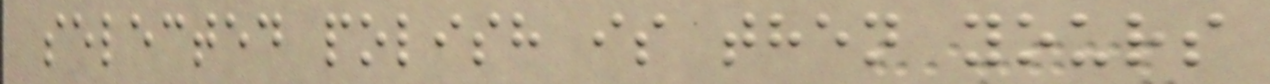selected polish is then yours
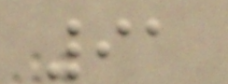91
